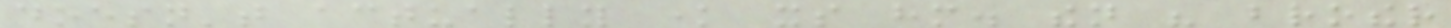doesn't actually know its him. then his brother
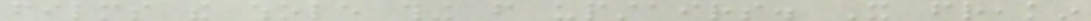films the whole thing from upstairs. It freakin
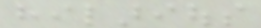hilarious
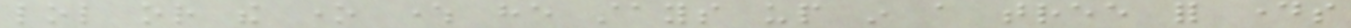lol or the one where he stays up in a tree for days
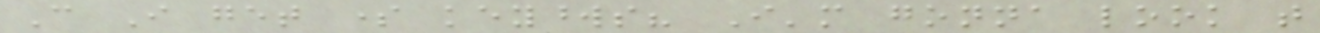Can I get some keywords? I'm gonna look that
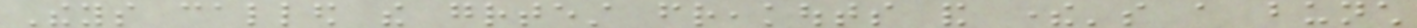Theys called the greatest freakouts and there's a bunch
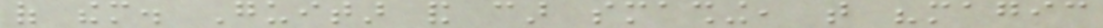of them. Guitar and car smashing, that "magic
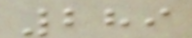289
